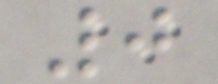0
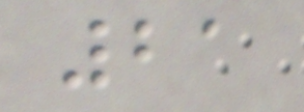21
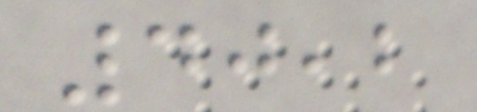40,2
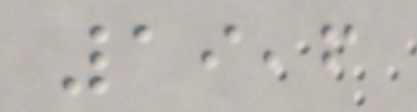19,6
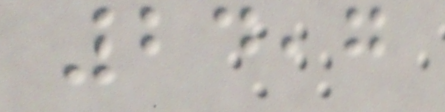24,7
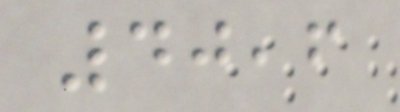40,6
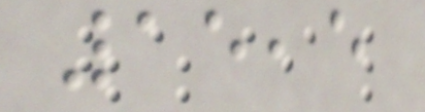15,5
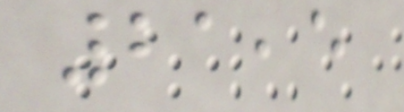21,5
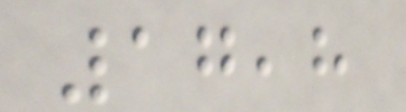17,8
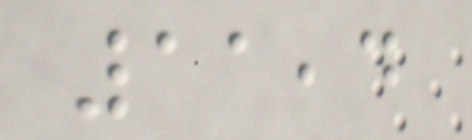11,4
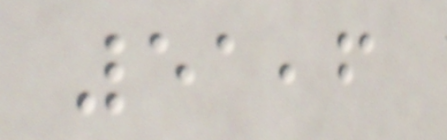51,6
